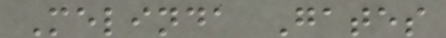Melinda Gates
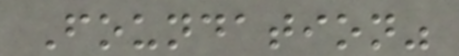Foundation"
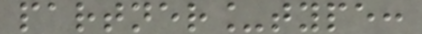partner_type:
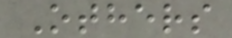Others
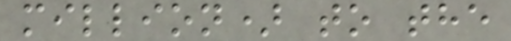million) to the
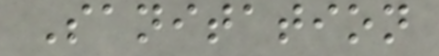Sanitation
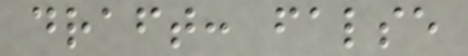draft: false
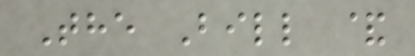The Bill &
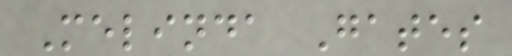Melinda Gates
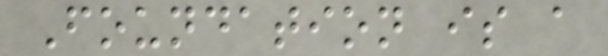Foundation is a
